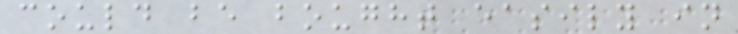could be bought easily in
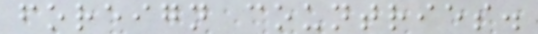foreign countries.
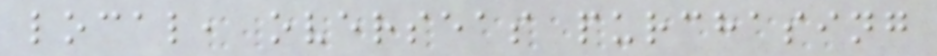local, overseas purchasing
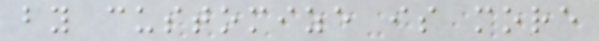by customize is more
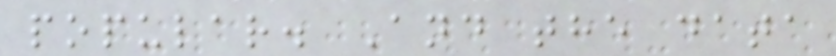popular. And the data
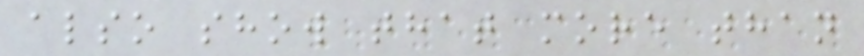also show that more than
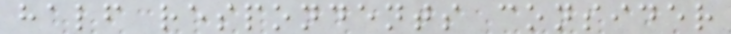half respondents consider
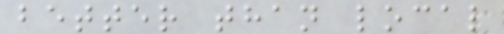better than local
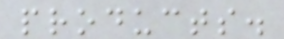products.
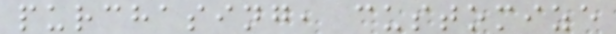purchasing, customize
